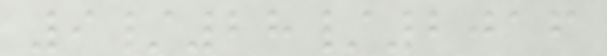9/28/2016
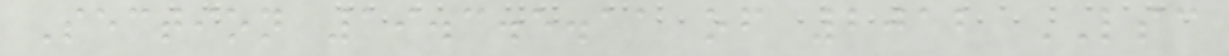Section 19.3.5.11 of 2012 LSC
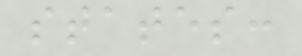states:
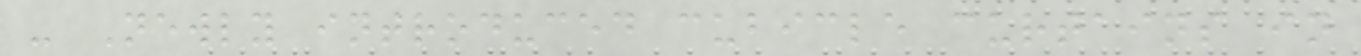- Newly introduced cubicle curtains in
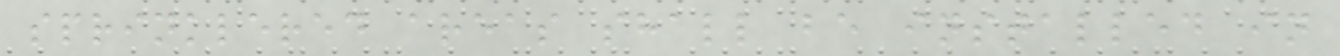sprinklered areas shall be installed in
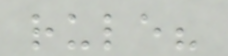rule?
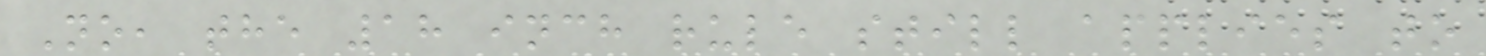No, the 18 inch rule still applies to
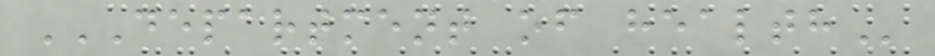DEPARTMENT OF HEALTH
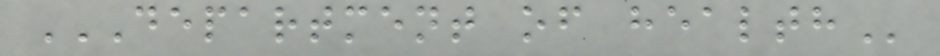DEPARTMENT OF HEALTH
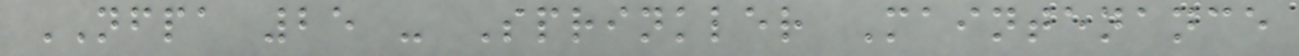NFPA 25 - Sprinkler Maintenance
